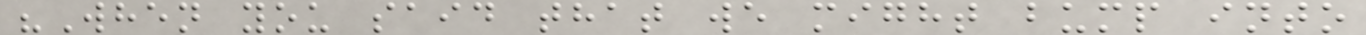"When you said that we might bump into
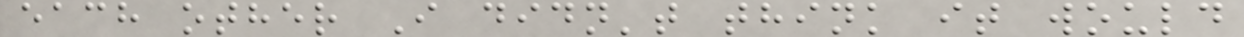each other I didn't think it would
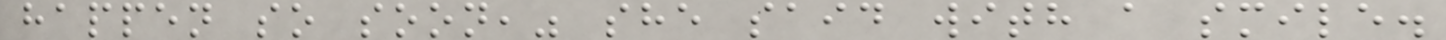happen so soon," she said with a smile.
